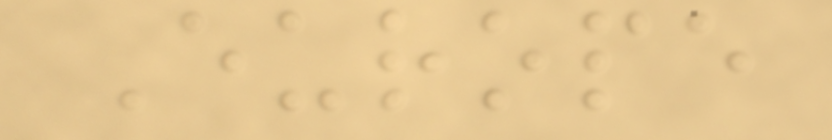Europe
